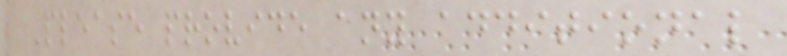Please provide any additional
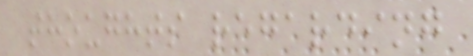thoughts regarding
